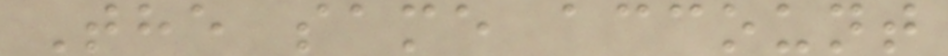The same account
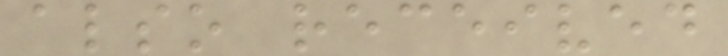also received
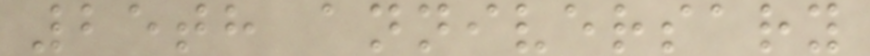25th anniversary
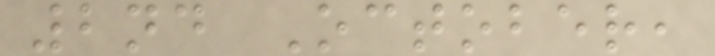2nd October,
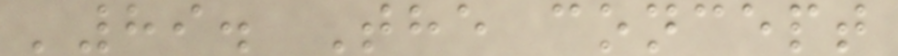'89. The concept
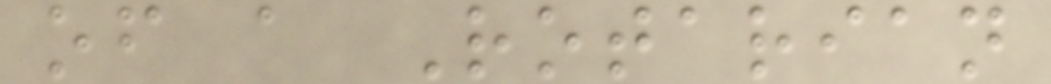of a Rotarian
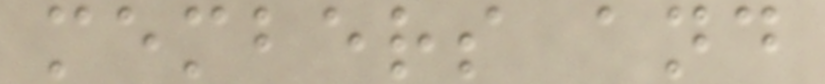members and
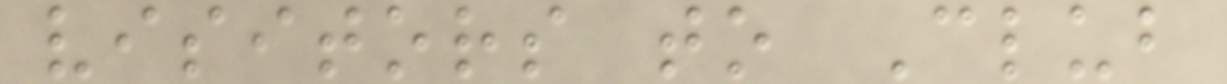visitors to Club
